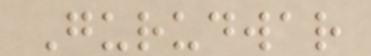Gurudwar
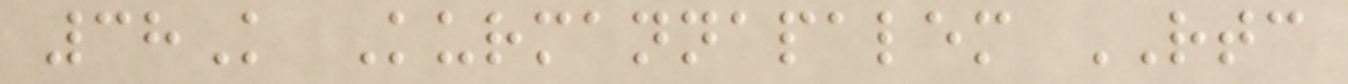38K Kurmannapalem RTC
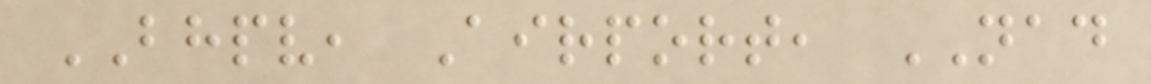BHPV, Airport, NAD
